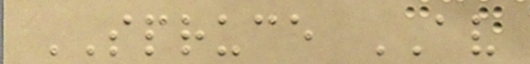SPRUCE AV
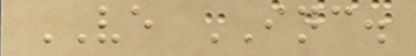VE INC.
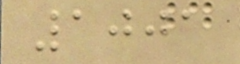1001
